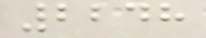2248
